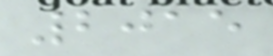2015
